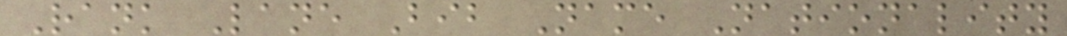Rank Lane Bib Name Nationality
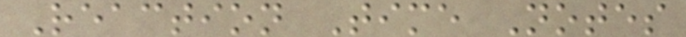Reaction Time Notes
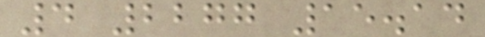4 2277 15.14
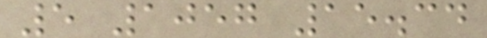5 1057 15.34
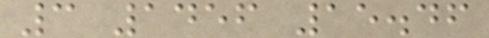3 1456 15.46
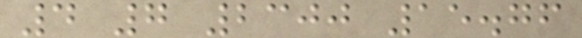4 7 2300 15.76
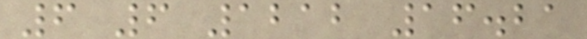6 6 1212 16.21
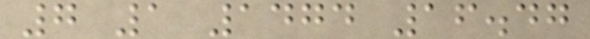7 1 1474 16.47
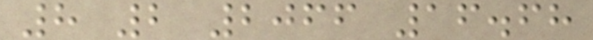8 2 2066 16.68
